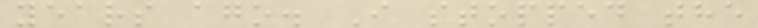years ago. I stopped the
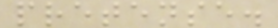pretense.
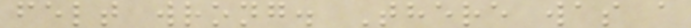felt wrong. There was a
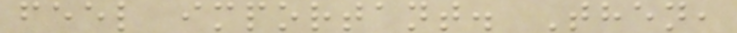feel important. Then,
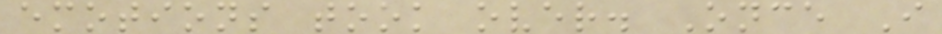emotions took over. Once I
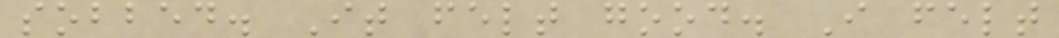sobbed. It felt good. I felt
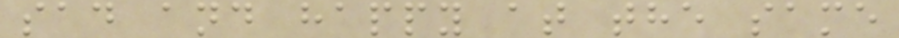sad and happy at the same
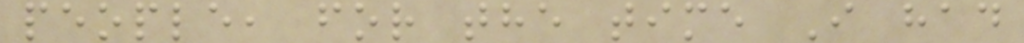people, for the time I had
